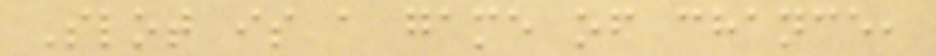Slot is a game of chance,
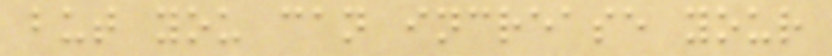but you can increase your
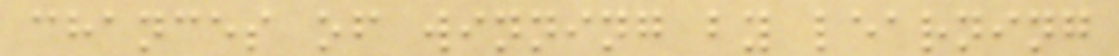chances of winning by learning
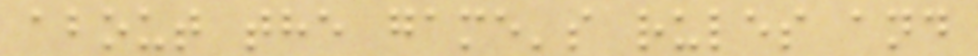about the game's rules and
